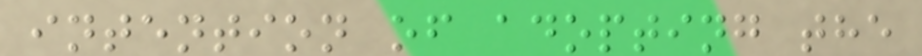intention of adopting the
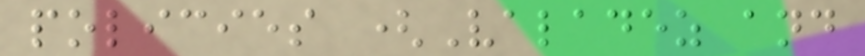policies (Valadez and
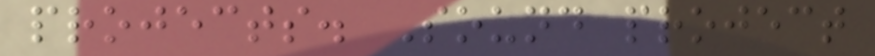projects. Sound project
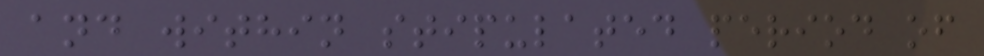and within stipulated period of
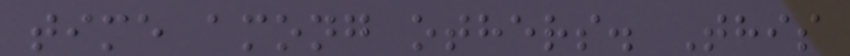time among others. This
